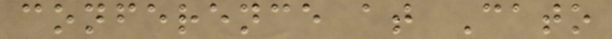conference at Cato
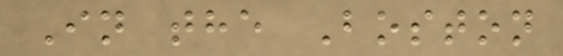In the Boston
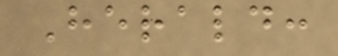Herald:
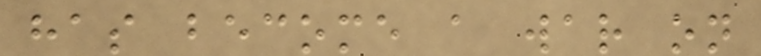has become a war on
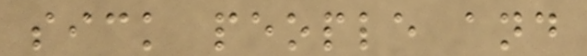sick people and
